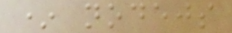* nodejs
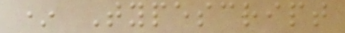* Typescript
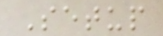Setup
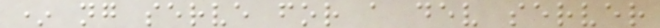* ng serve for a dev server
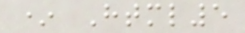* Html5
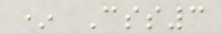* Css3
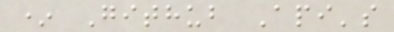* Github Api's
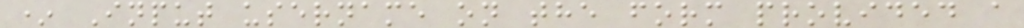* Input username on the form provided a
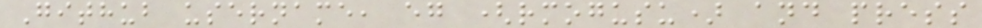Github username, eg (rmogusu) and press
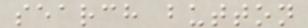search button
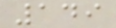149
